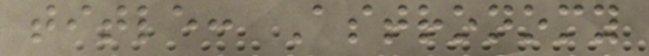title: Astronomy
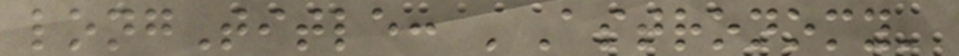longTitle: 'Astronomy'
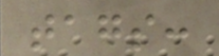tags:
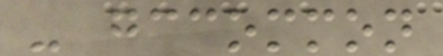- gccommon
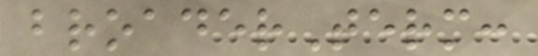broaderTerm:
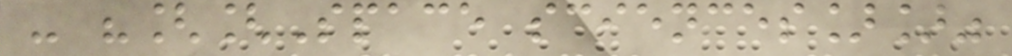- "[[Space sciences]]"
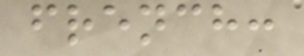french:
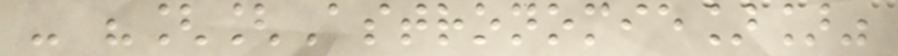- "[[Astronomie]]"
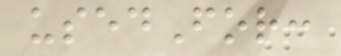usedFor:
